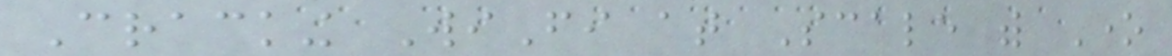Cracking WiFi at Scale with One
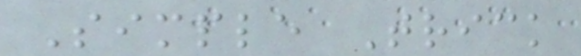Simple Trick
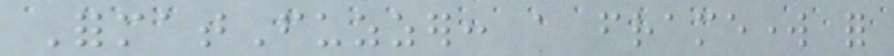FormatFuzzer: a framework for
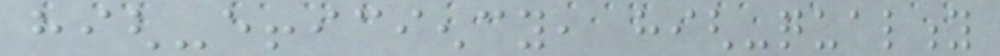high-efficiency, high-quality
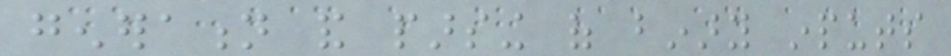generation and parsing of binary inputs
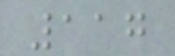117
